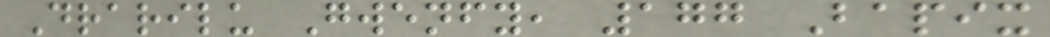Drarilu Gwenfy, 177 Bapix
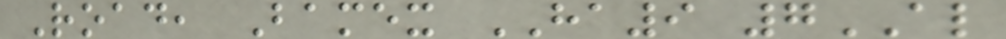Road, Bamex HA9 7AL
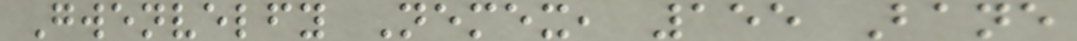Gwenvelfy Nemex, 155 Bane
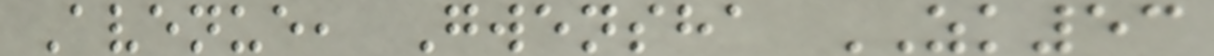Avenue, Gwensha ZK53
